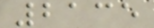2135
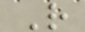R
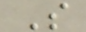S
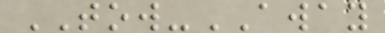TOW-AWAY
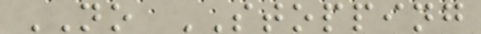NO STOPPING
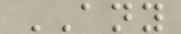ANY
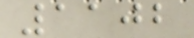1102
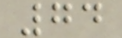74
